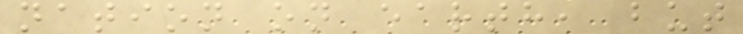nation on earth, but
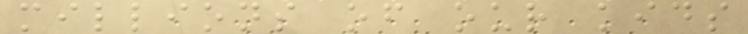millions of our kids
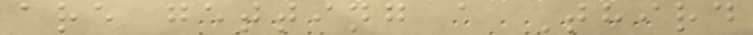are getting a Third
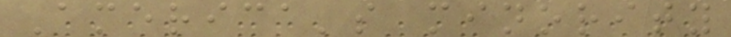America's minority
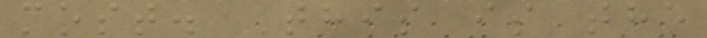most. This is the
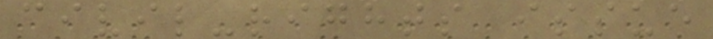civil-rights issue
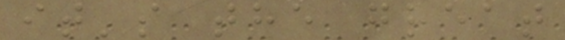it's the great
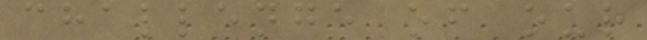challenge of our
